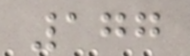177
